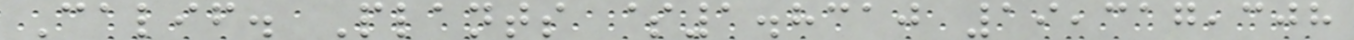Calif. Plants $1.8310 19,317,308
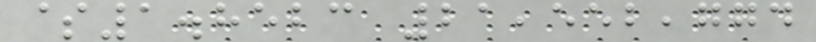$1.8523 21,552,774
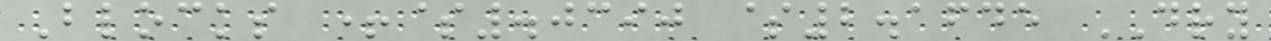Blocks +$.0390 $2.1645 DRY
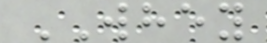WHEY
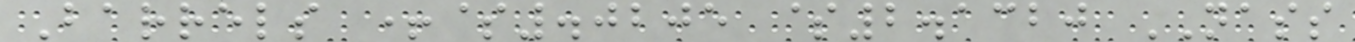Barrels +$.0205 $2.1320 NASS
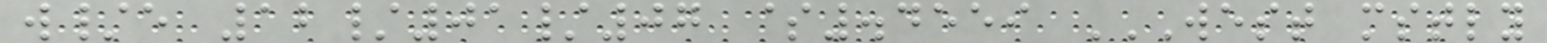w/e 12/01/07 $.4559 WEST MSTLY
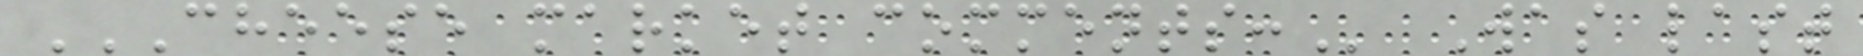CHEESE MARKET COMMENTS: Was last
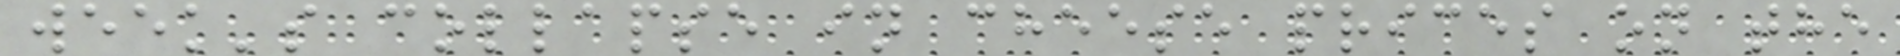week's collapse in cheese prices on the
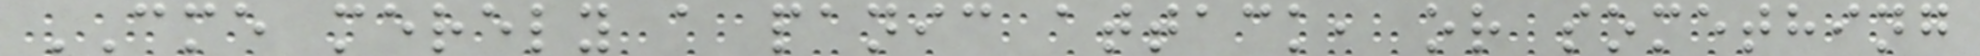CME merely a panic attack, or something
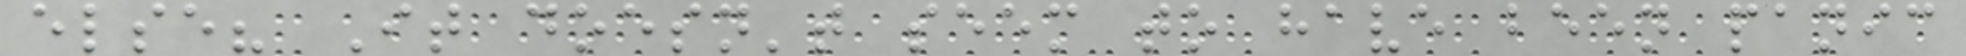else? It doesn't seem to have been panic
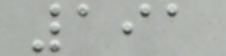191
